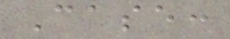Case:
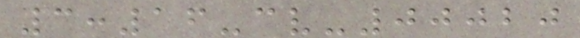3:16-cv-00020
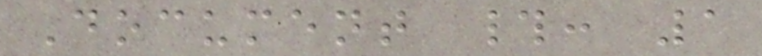Document #: 1
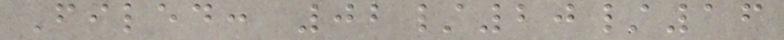Filed: 02/20/16
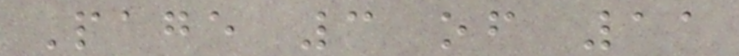Page 3 of 11
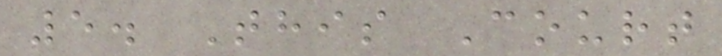5. This Court
